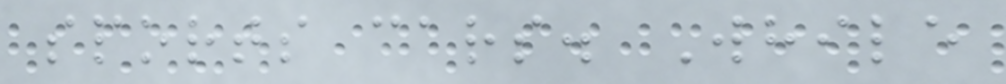sports cars. While
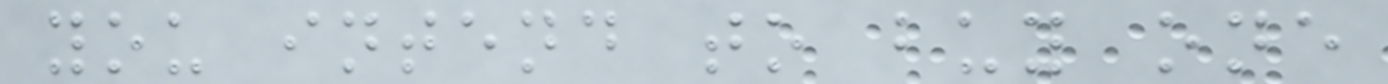you intend to buy one
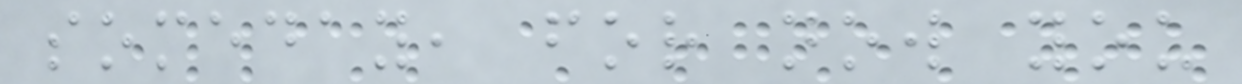someday, for now you
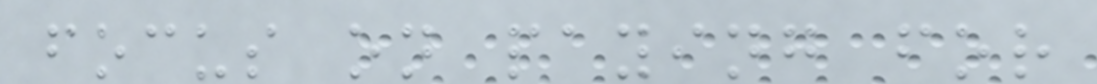focus on paying for
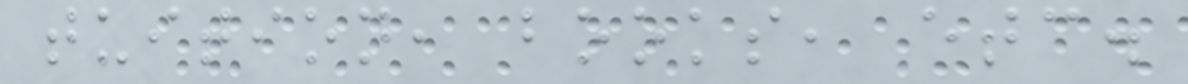tuition, books, etc.
